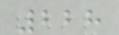228
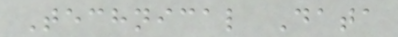Technical Data
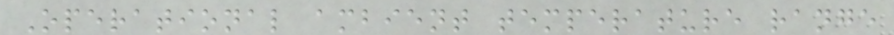Operational ambient temperature range
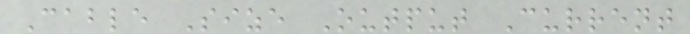Cable Size Output Current
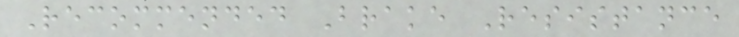Recommended Brake Resistance
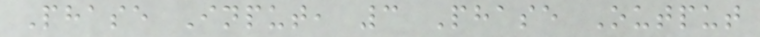Phase Input, 3 Phase Output
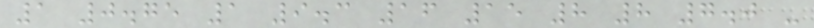1 0.75 1 9.3 16 15 8 8 7.0 -
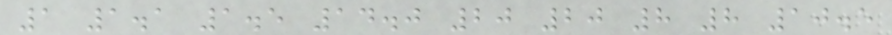1 1.1 1.5 14.0 20 20 8 8 10.5
